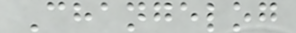Changelog
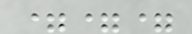===
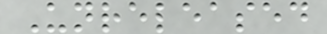Unreleased
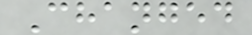Changed
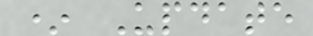* Update
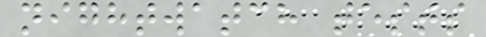nightwatch tests
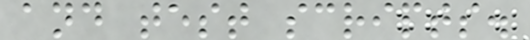and test scripts.
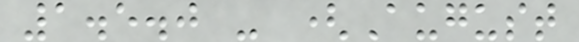1.5.0 - (August
